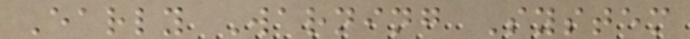Early Warning System
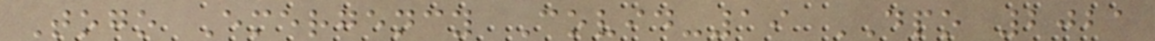Togo Emergency Covid-19 DPO 2021
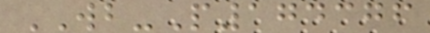WB-P174376
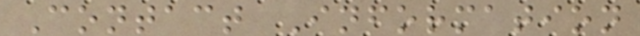Contact Information
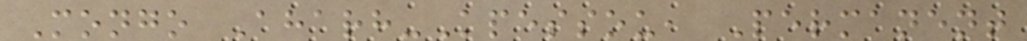Mongo Aharh-Kpessou, Permanent
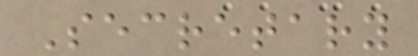Secretary
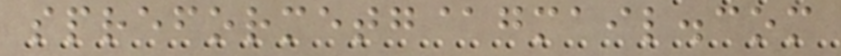spreformetg@gmail.com
